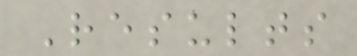Results
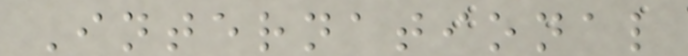International
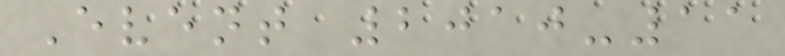Event 2010-11
